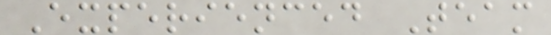Experienced Team
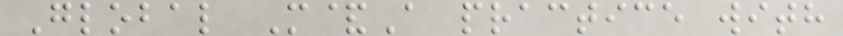Global M&A practice with
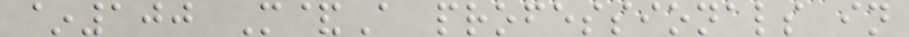~100 M&A professionals in
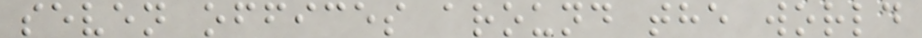seven offices around the world
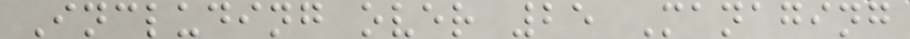Including over 25 Managing
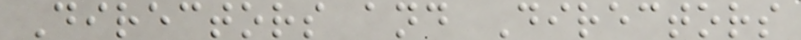Directors and Directors
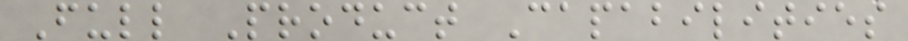Full Product Capabilities
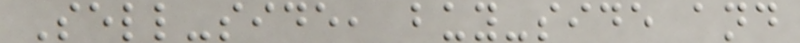Sell-side, buy-side and
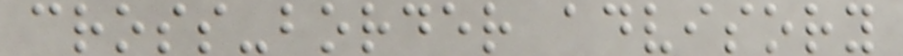cross-border advisory
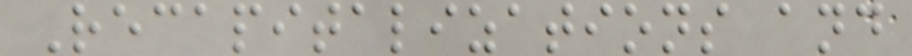Recapitalizations and
